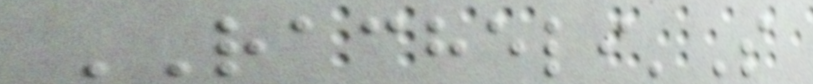RACHELI'S
